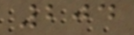204
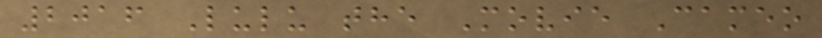2016 Lulu the Movie Cameo
